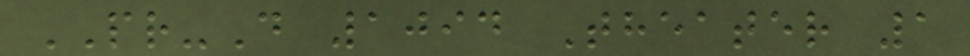PR-D 1094 Theater 1
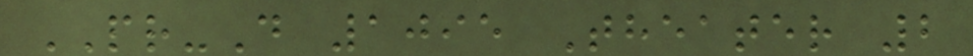PR-D 1095 Theater 2
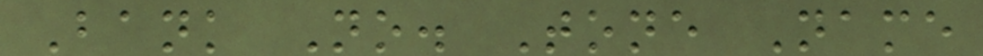Bank No. Tone Name
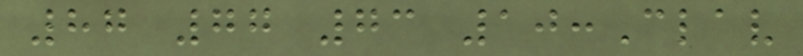87 77 73 10:Clav
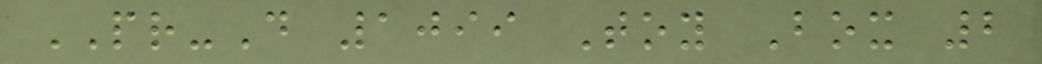PR-D 1099 Toy Box 2
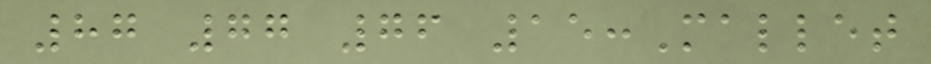87 77 76 15:Mallet
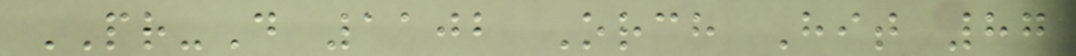PR-D 1102 Orch Hit 87
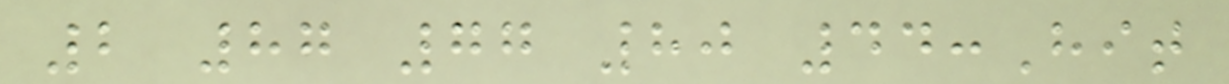2 87 77 80 44:Hit
